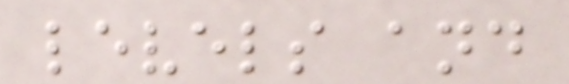levels and
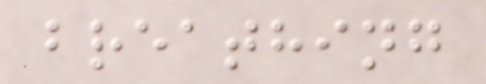breathing
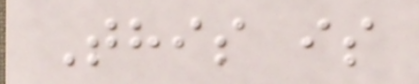This is
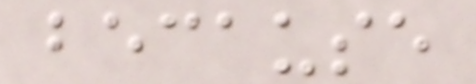because
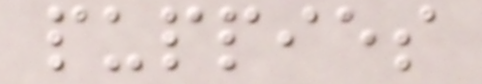puppies
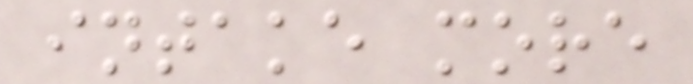intake more
